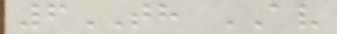6TH AV
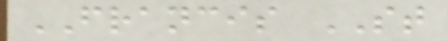FRANCIS ST
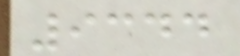9344
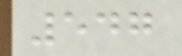547
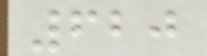620
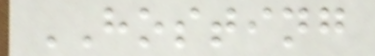HOSTING
